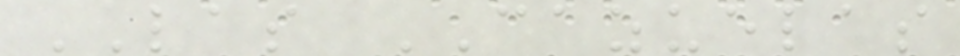LAS CAZUELAS
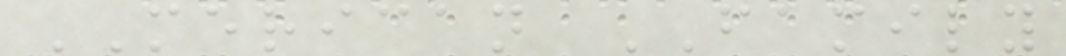MERICAN FAMILY
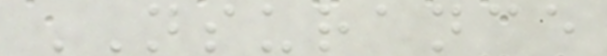NSURANCE
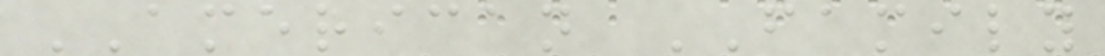AMERICAN FAMILY
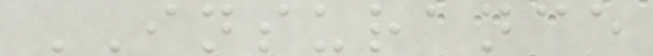INSURANCE
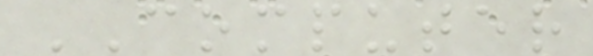COMPUTER
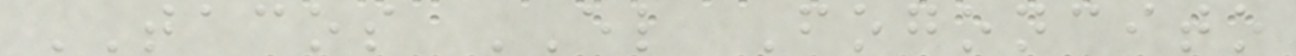TACOS EL Fogoncito
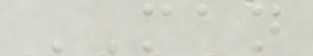MAN
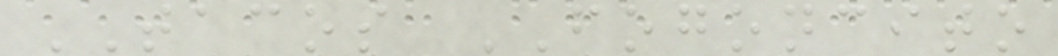TACOS FOGONCITO
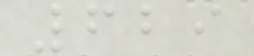629
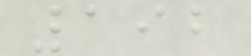192
